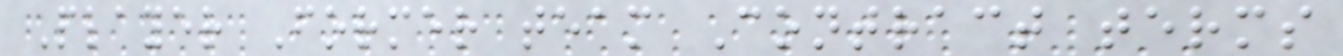Player Former team Contract terms
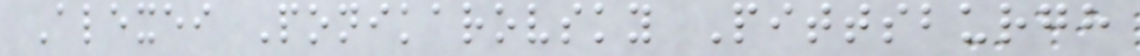Alexei Ponikarovsky Pittsburgh
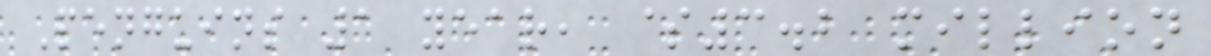Penguins 1 year, $3.2 million
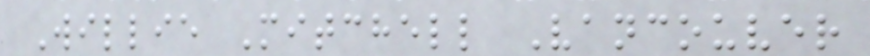Willie Mitchell Vancouver
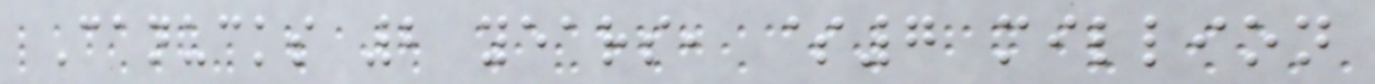Canucks 2 years, $7 million
